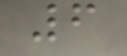6
